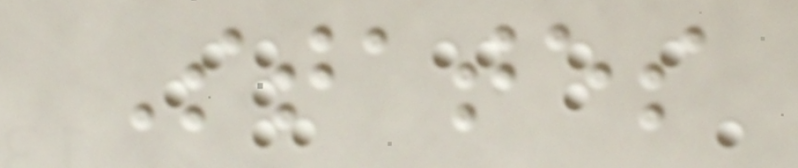States
